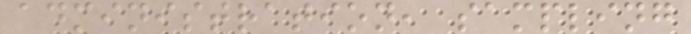administration, sampling
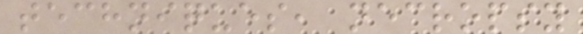techniques, necropsy
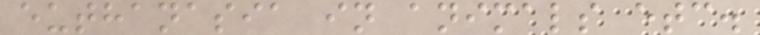euthanasia in animals etc.
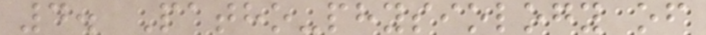4. Patho-physiology of
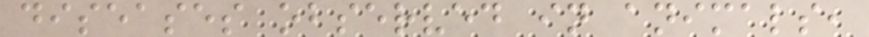diseases observed in animals,
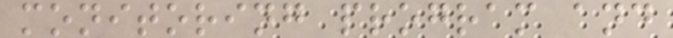monitoring program and
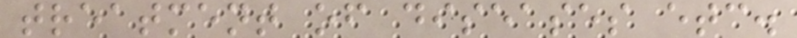treatment of diseases etc.
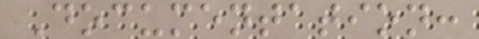Documentation:
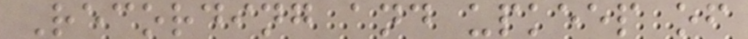Recording and upkeep of
